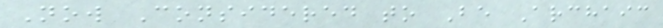Now Considered to Be Archaic
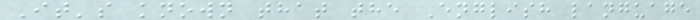It's known that the English language
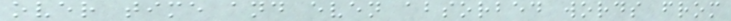over time and even absorbed words from
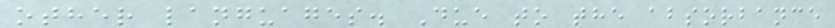other languages. Due to the absorbance
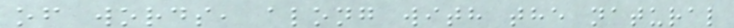of words, along with the natural
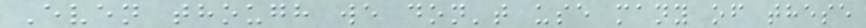Even though we don't use many of these
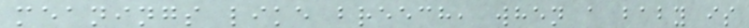meanings like breech, when a baby is
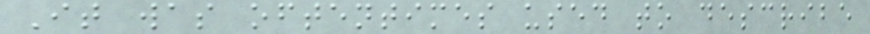It was oftentimes used to describe
